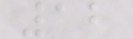12
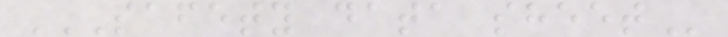SAFETY DATA SHEET
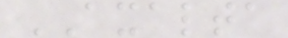AXALTA
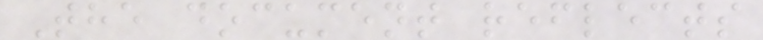The document reflects
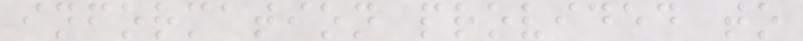information provided to
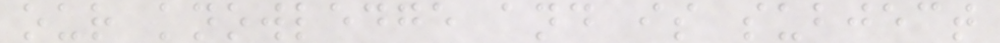our knowledge and is subject
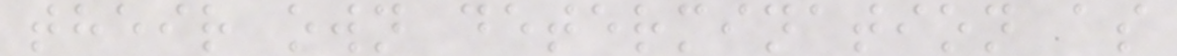their own determination as
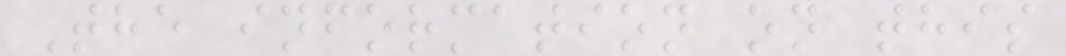The information on this
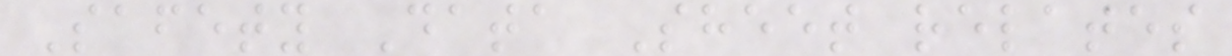Safety Data Sheet relates
